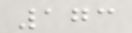173
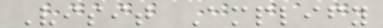Visit Amplify
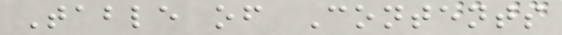Table of Contents
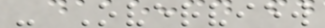- Overview
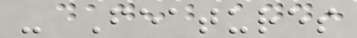- Features
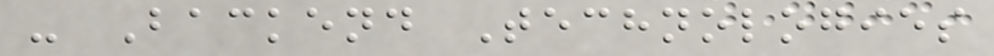- Backend Technologies
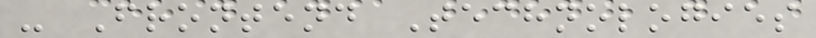- Frontend Technologies
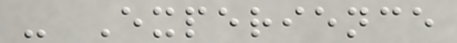- Experience
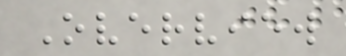Overview
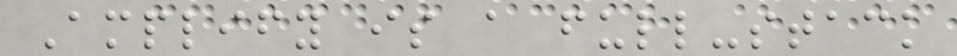Amplify is a full-stack
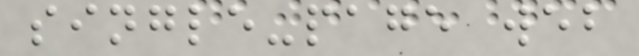single-page web
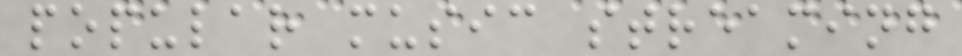popular music streaming
